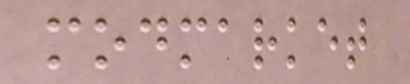modmarket
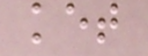ket
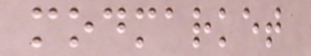modmarket
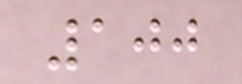100
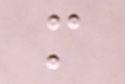m
